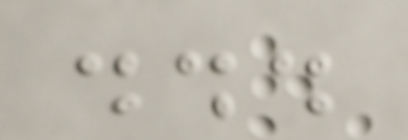...
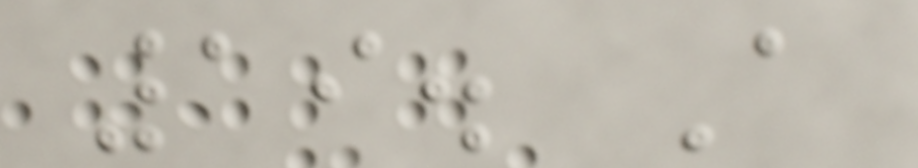19. A
